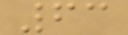63
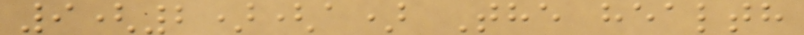9(2)(a) The health
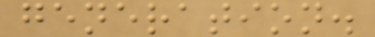generation.
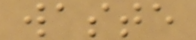waste
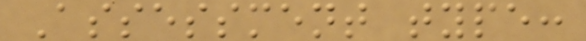Assessment type:
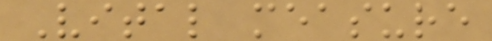Vital measure
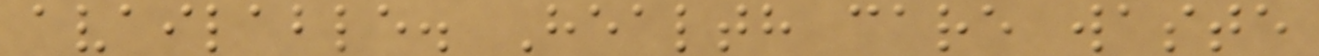available. Health care waste
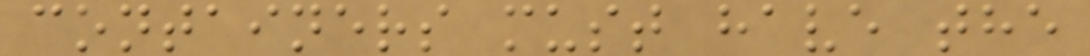containers must have the
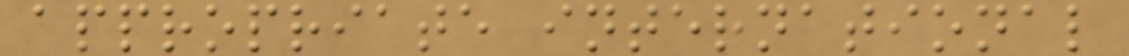appropriate international
